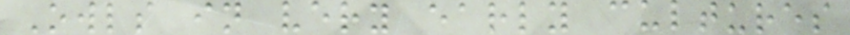Owls in very early cultures
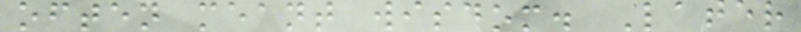often meant wisdom. Later
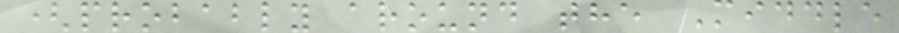(probably around the Middle
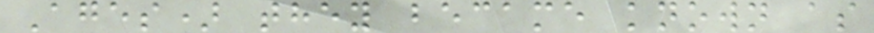Ages) they became known as
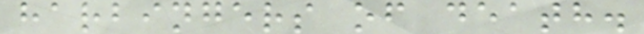harbingers of death.
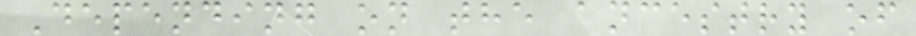Depending on the ancestry of
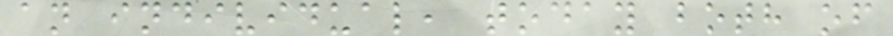an individual, today both of
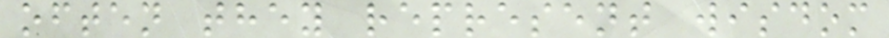often they represent wisdom
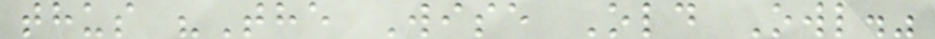thus "The Wise Old Owl."
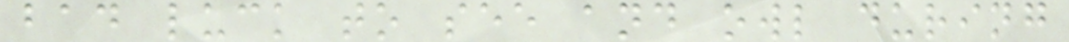bad luck to see and owl during
